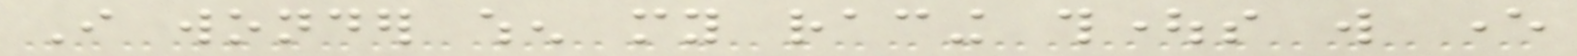I wonder when my racing thoughts will ever
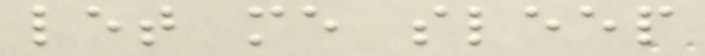let me sleep
